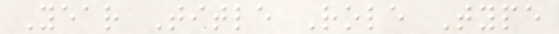Year Title Role Type
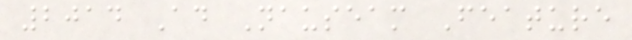2014 Ad Nauseam Feature
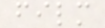film
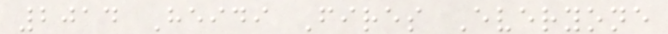2014 Heidi Fires Everyone
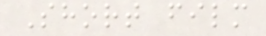Short film
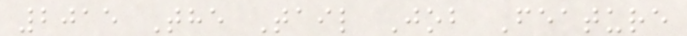2015 The Tail Job Feature
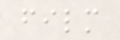film
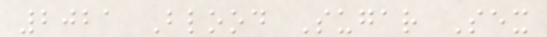2021 Blood Sugar Sex
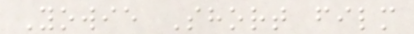Yowie Short film
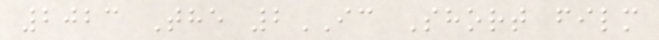2023 The 2IC Short film
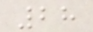28
